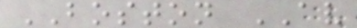BOSTON AV
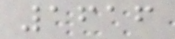1616
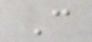C
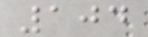104
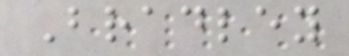Bradley
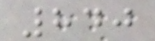840
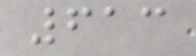613
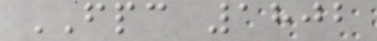FPC 1802
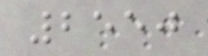2550
